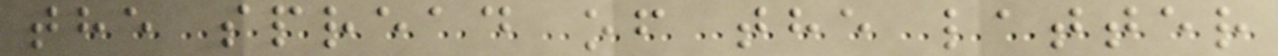the spread of the latter
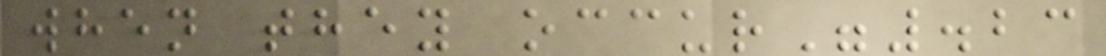when they occur".23
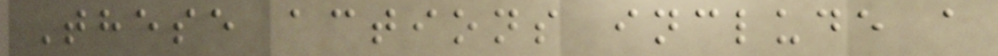These actions include a
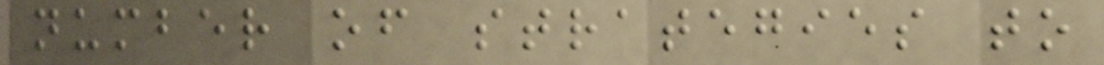number of strategies to
